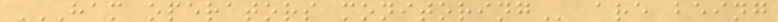HAM OPERATORS MONITORING are being
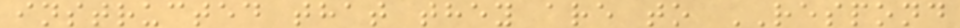instructed that they are to RESPOND
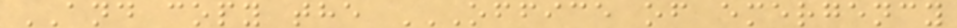AND copy the OFFICE OF EMERGENCY
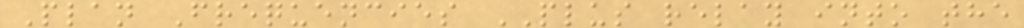Plan Frequencies PLUS relay into the
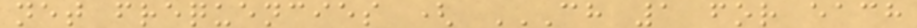net frequencies ( CH 1 FOR EACH
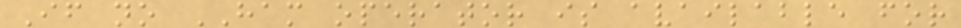If no HAM operator is available for
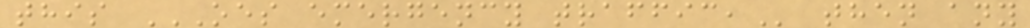this OES EMERGENCY TRAFFIC, then any
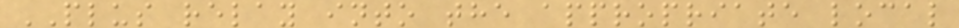PLUS relay into the appropriate local
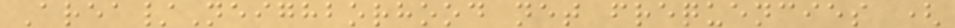Area/Neighborhood net frequencies (
